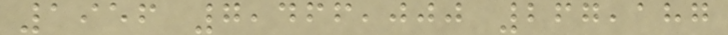1956 7,466,000 267,187
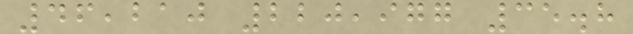46,210 220,977 35.8
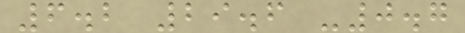6.2 29.6 -0.7
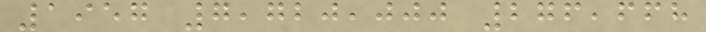1957 7,720,000 276,668
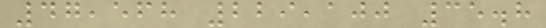47,568 229,100 35.8
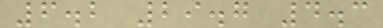6.2 29.7 4.3
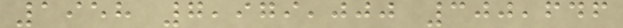1958 7,979,000 300,646
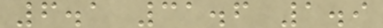6.1 31.6 1.9
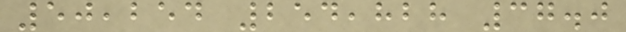50,254 254,828 37.0
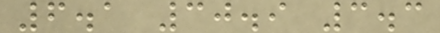6.1 30.9 3.3
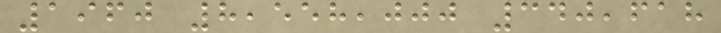1960 8,558,000 340,618
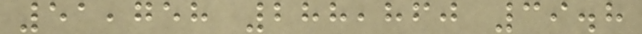51,758 288,860 39.8
